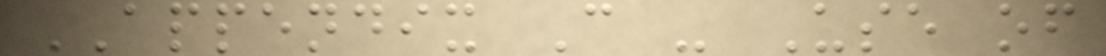APPENDIX C - Use of
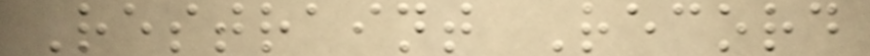Restraint Record
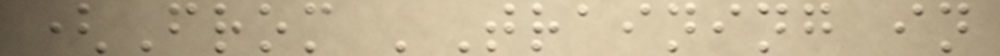(From 'Training in
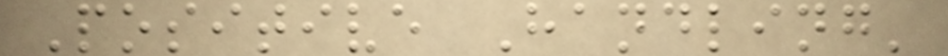Positive Handling'
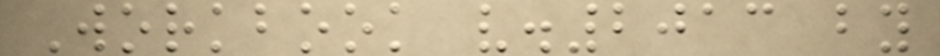Workbook v.2013 by
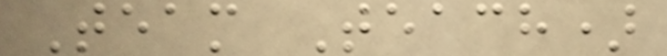Team Teach)
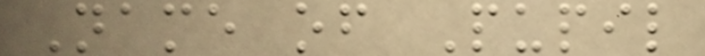Name of Pupil
